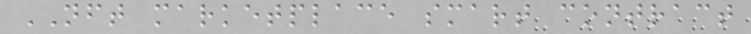NFT marketplace smart contract
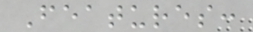Features:
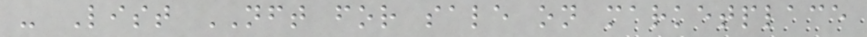- List NFT for sale on marketplace
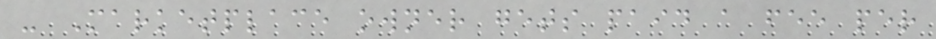- Marketplace owner gets paid a fee per
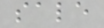sale
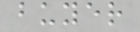buyer
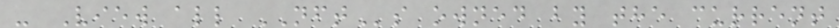- View all NFTs owned by the current
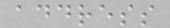address
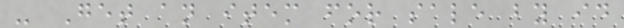- Get an item for sale by id
